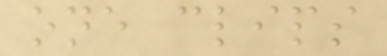one clips
